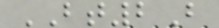BT2B
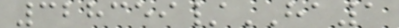328359/HA1
